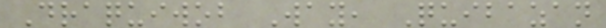Draquiwob Way, Quibazan
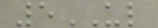5UL
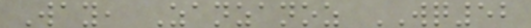Way, Zanzanoz WQ52
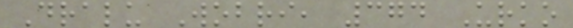Dralu Wobri, 374 Urko
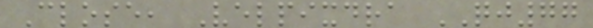Close, Velpixdra QJ77
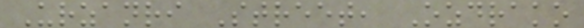Urzanri Street, Ozdrako
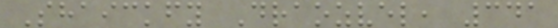Shaickfy Draozvel, 341
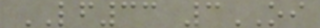LF33 3OI
